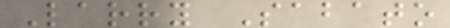Larry Sabato
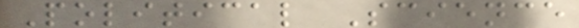Political Science
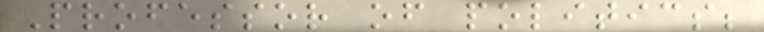Professor of politics;
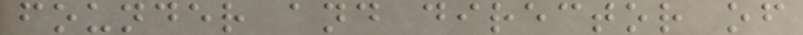founder and director of
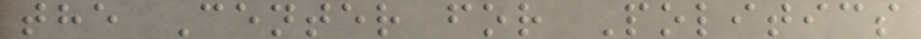the Center for Politics
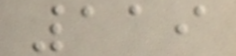119
